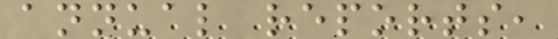annual reports,
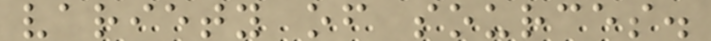variety of sources.
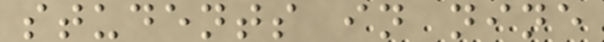students in nine
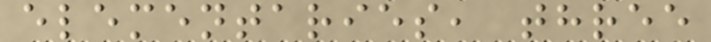elementaries, three
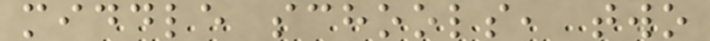middle schools, two
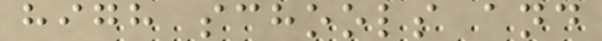high schools and
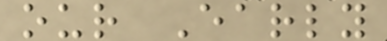our Early
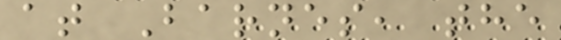at Barnes, the
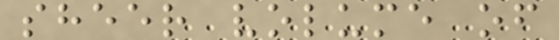sheer volume of
